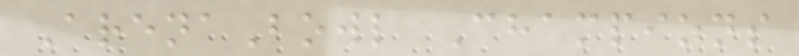ArenaBowl Champions
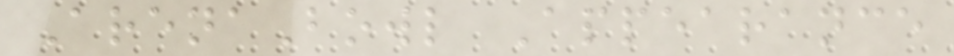ArenaBowl Appearance
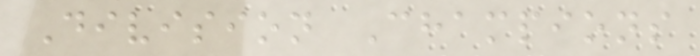Division Champions
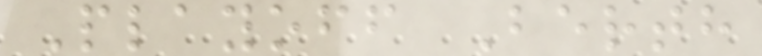Playoff Berth
